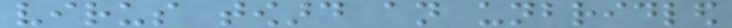virus toward an unbridled
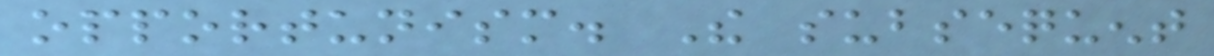opportunism. The subsequent
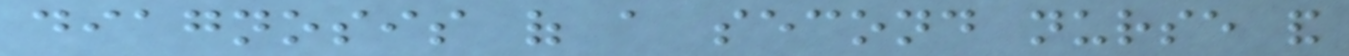diagnosis of a second nurse and
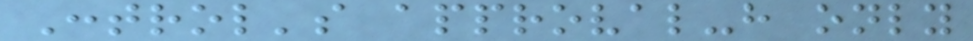Control's approval-have only
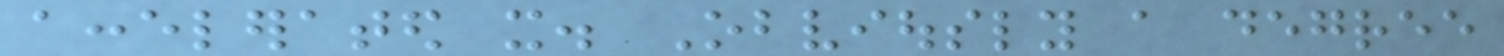accelerated it. Obviously a degree
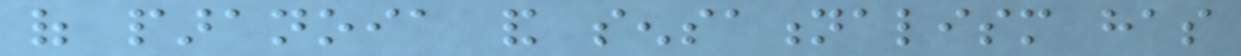of paranoia and sensationalism has
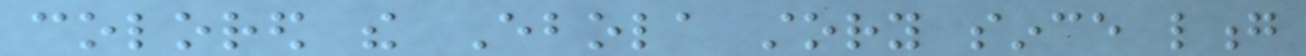colored the Ebola story since long
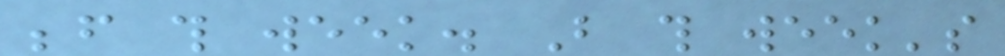before this week. But this week's
